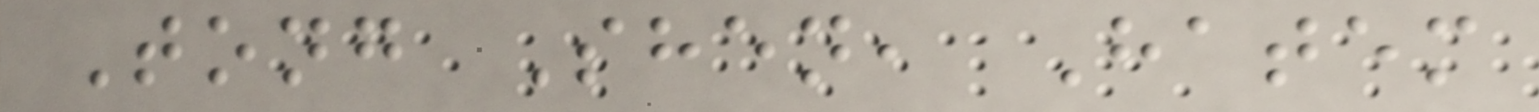Tong Shen, Hatem
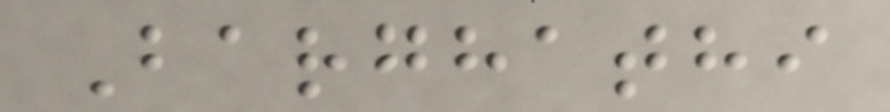Barghathi
